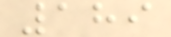189
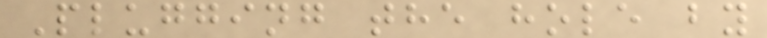Plugging the hole by
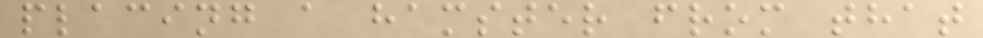placing a hamster from that
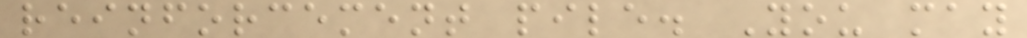reinforcement pile. You may
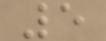5
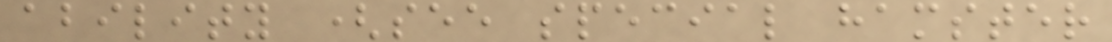ability (see special hamster
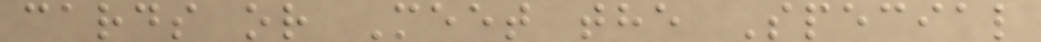cards or Meet the Special
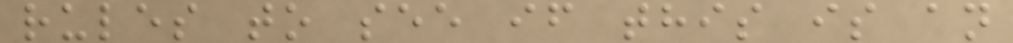rules to see if this is an
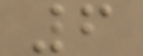6
